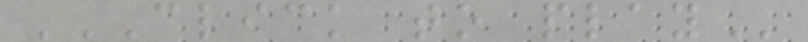CLICK TO PLAY
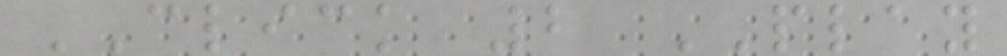CLICK 2 PLAY
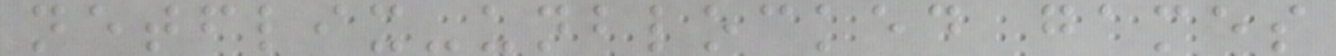netflix-unblocked games
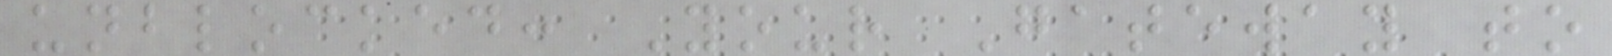unblocked: Your Gateway to
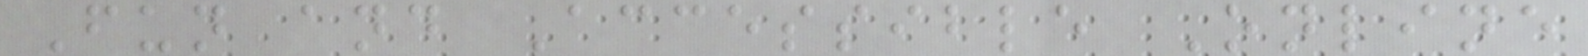Fun and Accessible Online
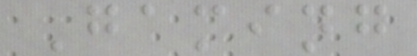Gaming
